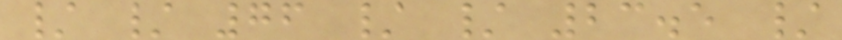/ / 76 / / 23.5 /
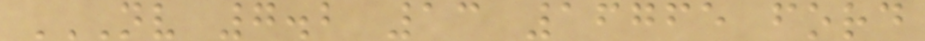NV 7.2 13 16765 FORD
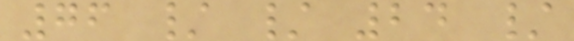76 / / 24 /
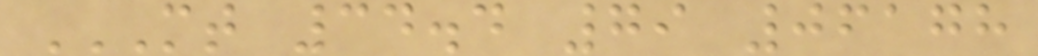MT 34.4 79 06178
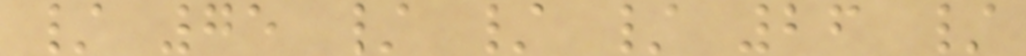/ 75 / / / 26 /
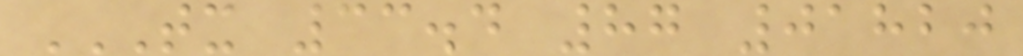TX 33.4 87 01820
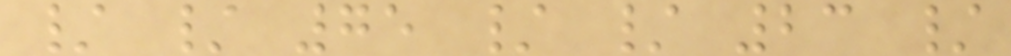/ / 75 / / 23 /
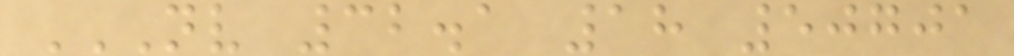NV 32.1 18 50701
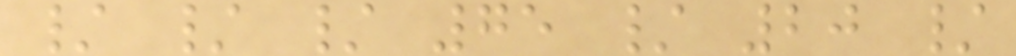/ / / 75 / 20 /
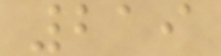219
